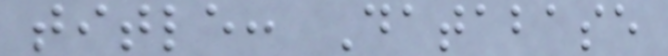title: Database
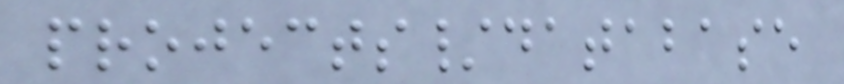projects/database
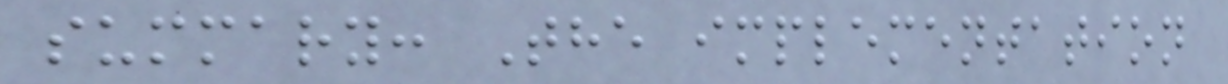summary: The implementation
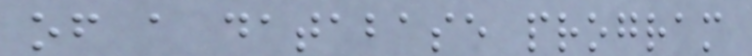of a database program
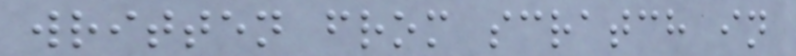written from scratch in
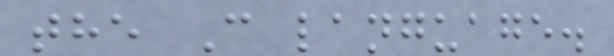the C language.
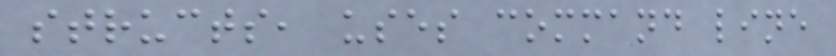structs, uses command line
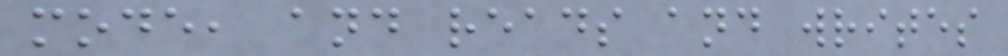mode, and reads and writes
